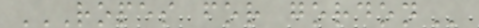ROPES FOR GORDON
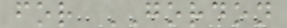for GORDON
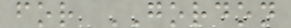for GORDON
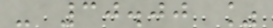- 30.00 %
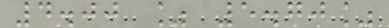4.00 % 5.70%
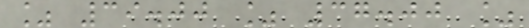% 39.00 % 37.00 %
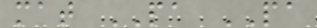mat PA PA
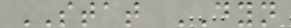STAT DYN
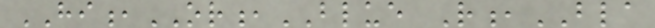HI,OR,BLUE R,BLA
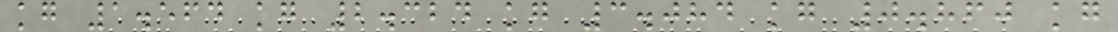kg 1.564 kg 2.324 kg 3.084 kg 0.860 kg
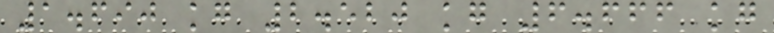1.690 kg 2.520 kg 6.666 kg
